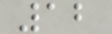12
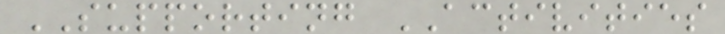SUPPORTING ACTIVITIES
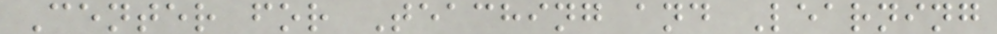Center for Teaching and Learning
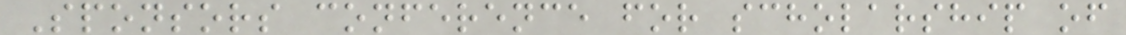Sponsors conference for scholarship of
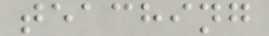teaching
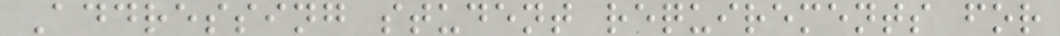Addressing student requirements for
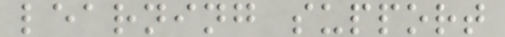learning support
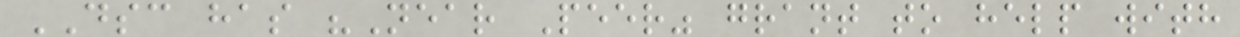DSC has "Near Peer" grant to help with
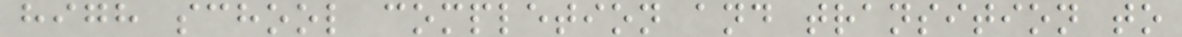high school completion and transition to
